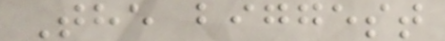The biggest
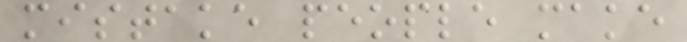mistake people make
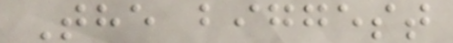The biggest
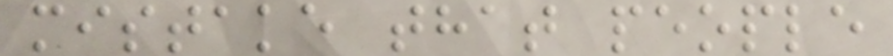mistake that people
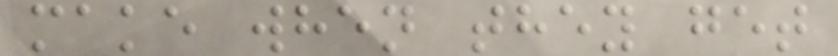make when they get
